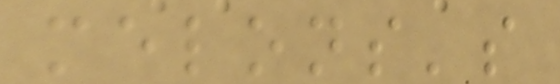melons's
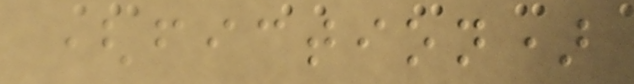(fiction)
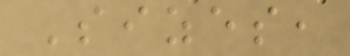Sizes,
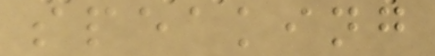speaking
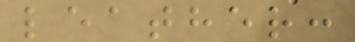leather:
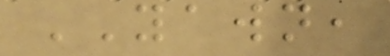YAWN,
